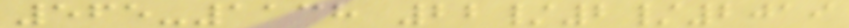565-1138 22/2/2019
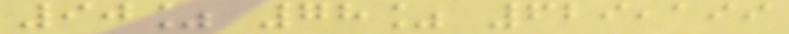90% 78% 629,199
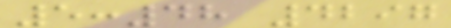5:48 4297
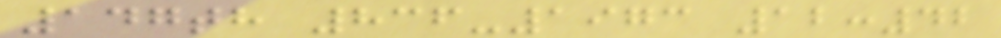147th 836-1973 12:42
